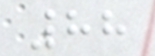88
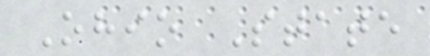Ohio State
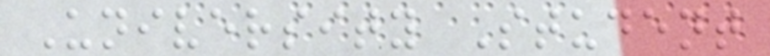University Student
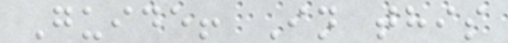Guide! In this
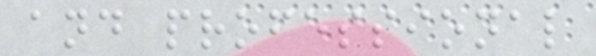and professional
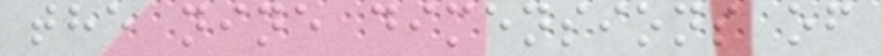the nine dimensions of
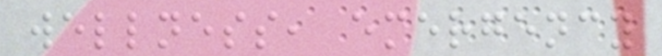wellness, emergency
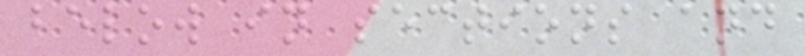below in sections and
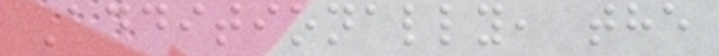Additionally, the
